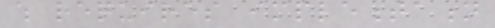which requires implementation
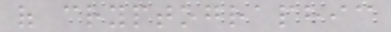of cryptographic
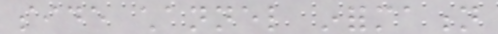side channel information
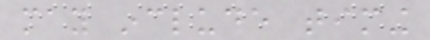may include timing
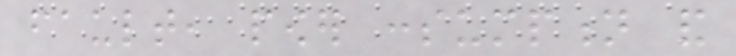fault, power consumption and
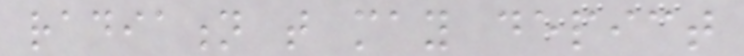radiation that may depict
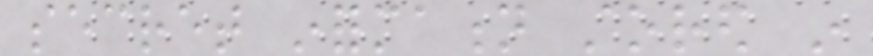secret information stored in
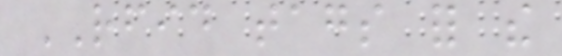RFID tags for the
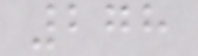278
